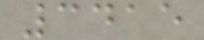3415
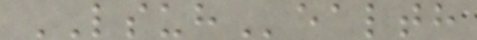LSUHealth
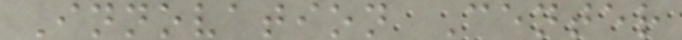Innovation Center
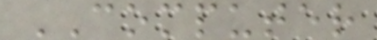COMPUTER
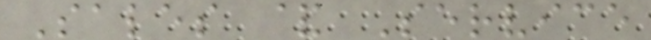Sales & Service
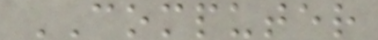COMPUTER
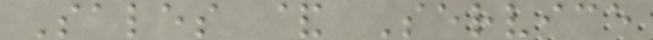Sales & Service
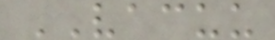VACUU
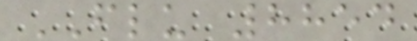FLU 8854
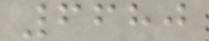6680
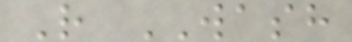R WASH
